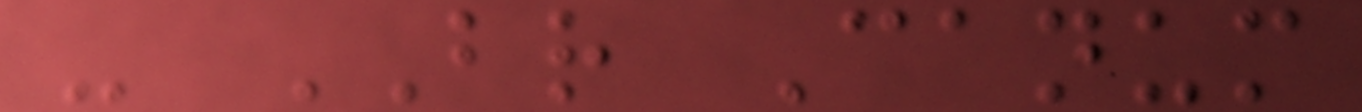- BR Canum
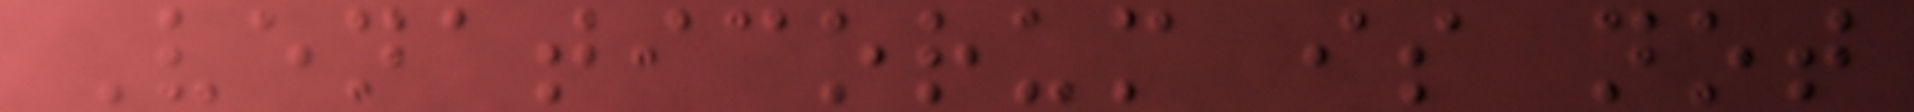Venaticorum is not
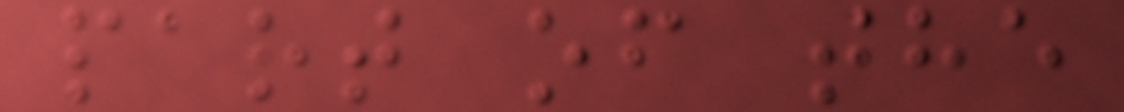part of the
